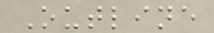Outline
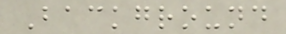Background
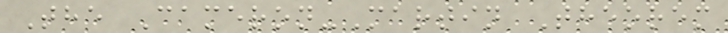The Cameron-Martin Theorem
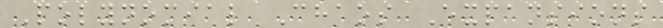Polynomial Chaos Expansions
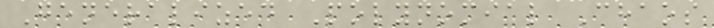Generalized Polynomial Chaos
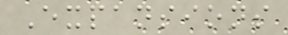Expansions
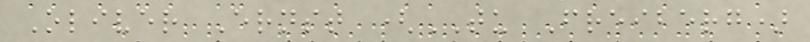Oliver Ernst (TU Freiberg)
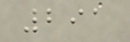291
